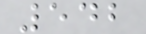542
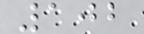102
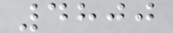4800
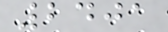2401
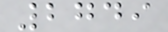2749
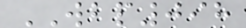WBP098
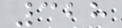328
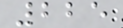225
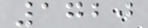1720
